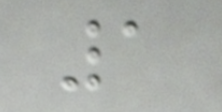1
